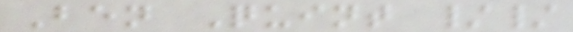Ben Quint //
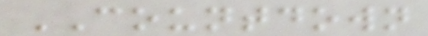COUNTDOWN
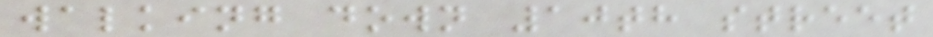walking down 10th street
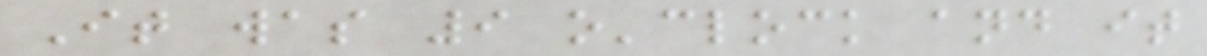It was 9 o'clock and it
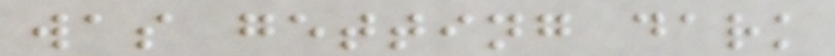was getting dark
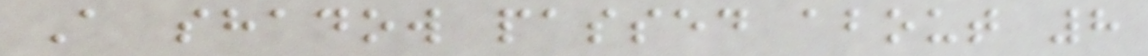A shadow passed about 8
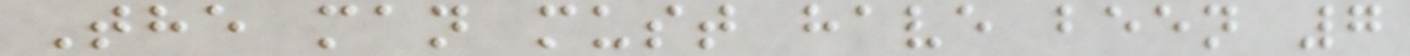The man must have been 7
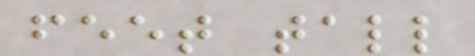feet tall
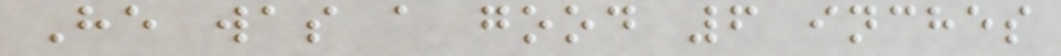He was a good 6 inches
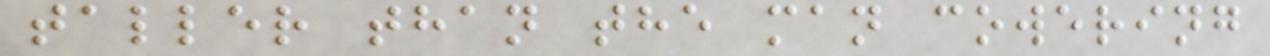taller than the man cowering
